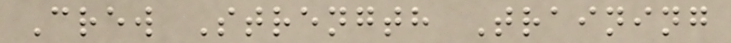Crew Strength Training
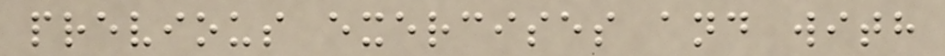previous exercises and with
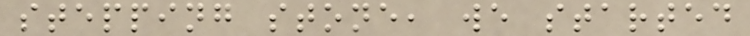stepping stone, we started
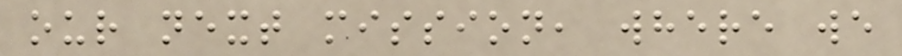our next mission, where we
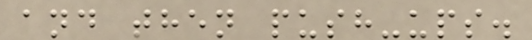and then push-ups.
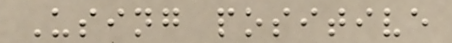Using positive
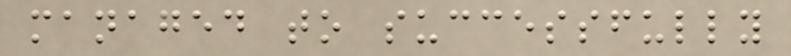managed to successfully
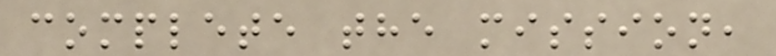complete the mission,
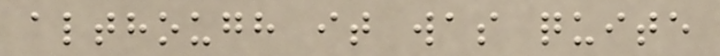although it was quite
